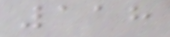118
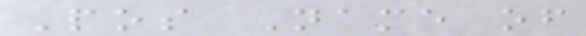Pos Name of
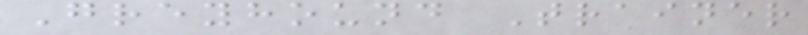Greyhound Trainer
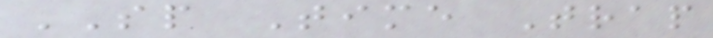SP Time Trap
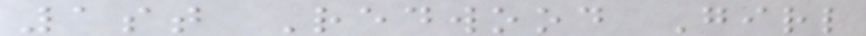1st Redwood Girl
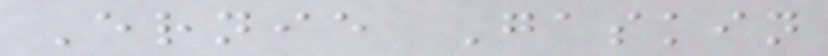Ernie Gaskin
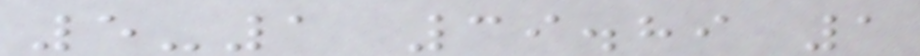5-1 39.89 1
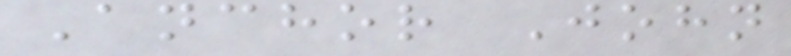Anchor John
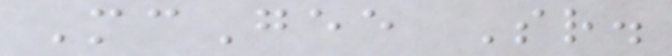McGee Sr.
